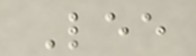Lee
